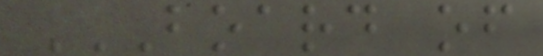BOARD OF
